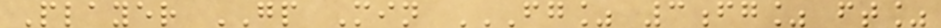Player GP Min FG% 3FG% FT%
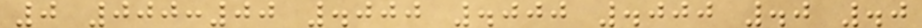0 000:00 .000 .000 .000 .0 .0
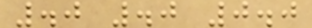.0 .0 0.0
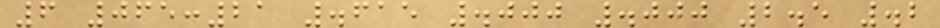6 065:21 .615 .000 .000 2.5 .2
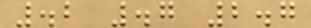.2 .7 2.7
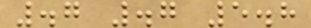.7 .7 5.8
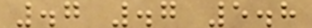.7 .7 5.8
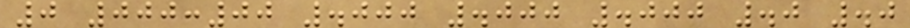0 000:00 .000 .000 .000 .0 .0
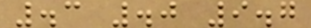.3 .0 9.7
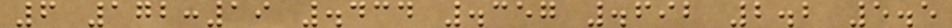6 172:19 .434 .357 .692 2.2 5.5
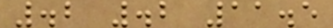.2 .2 11.5
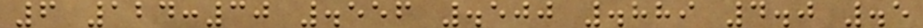6 124:30 .556 .500 .889 4.0 .5
